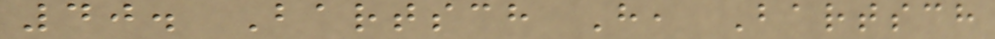40. Bartsch H, Bartsch
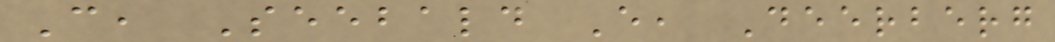C, Seebald E, Deerberg
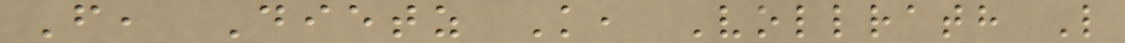F, Dietz K, Vollrath L
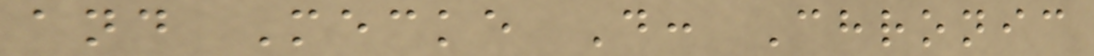and Mecke D: Chronic
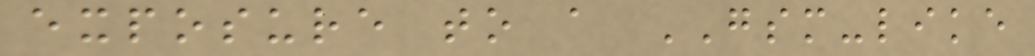exposure to a GSM-like
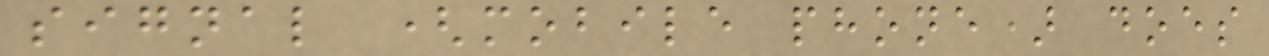signal (mobile phone) does
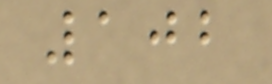102
